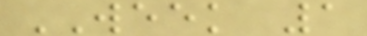WEEK 1
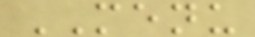MENU
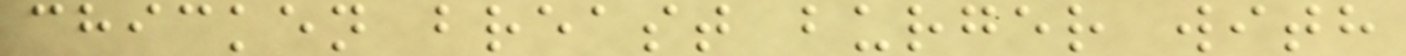chicken breast burger with
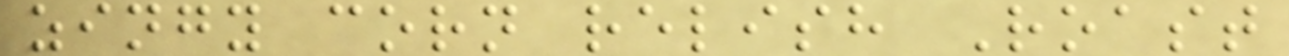zingy corn relish Roast
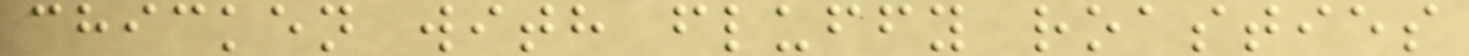chicken with fluffy roasties
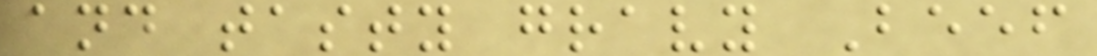and tasty gravy Beef
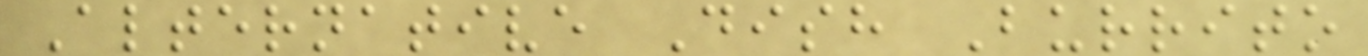Alternative Dish Burrito
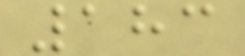183
